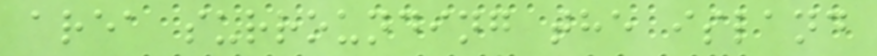area surrounding the island
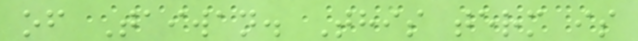of Taiwan. This term is
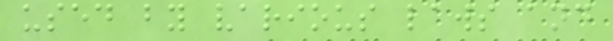used by various laws and
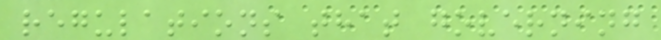regulations that governing
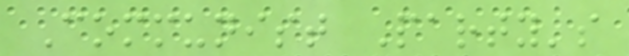Communist Party's
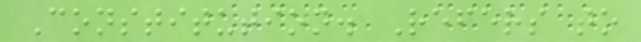Constitution. Refers to
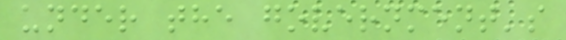under the government's
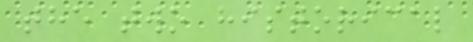the two historical
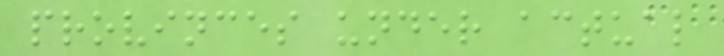provinces under actual
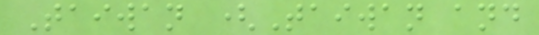Taiwan (Taiwan and
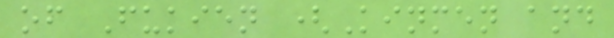of Fukien (Kinmen and
